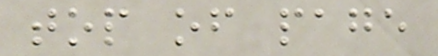top of page
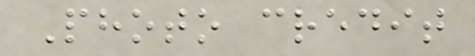Photo credit
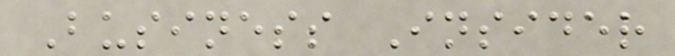Business Insider
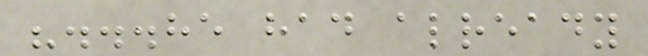"...he had already
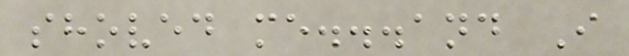shoved me...and I
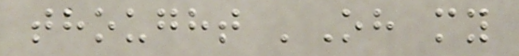thought 'Oh my
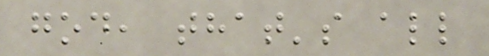god, that's all
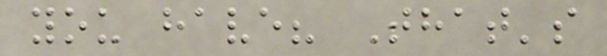you have? That's
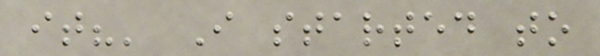it?' I started to
